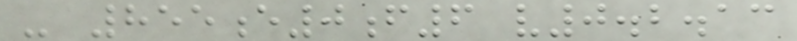- 855e0f6 v0.2.13
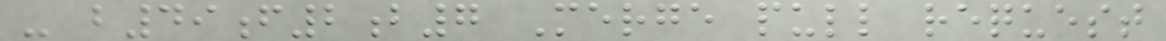- b49f2b7 Merge pull request
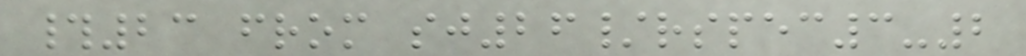#23 from sj26/rspec3-2
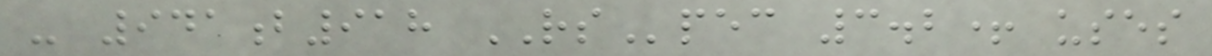- 941b918 RSpec 3.2+ uses
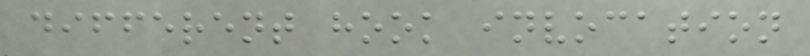different hook invocation
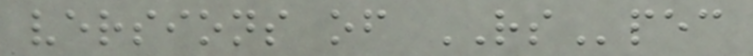versions of RSpec
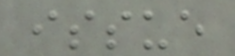issue
